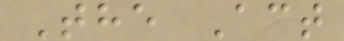The Act
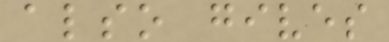also gives
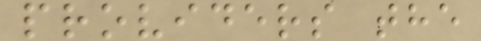providers the
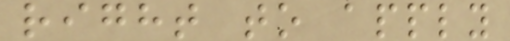right to apply
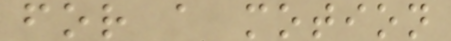for a motion
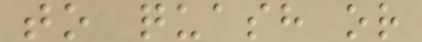to quash or
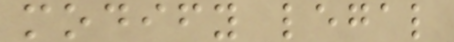modify legal
